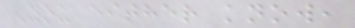You either know,
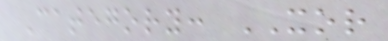Category: XOR
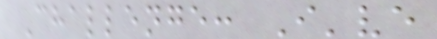Challenge: I've
